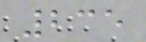235
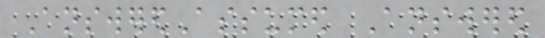AnsweredAssumed Answered
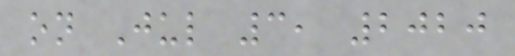on Jul 3, 2020
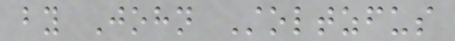by John Stoltzfus
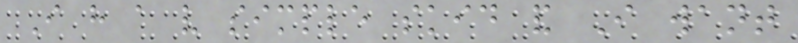I have a very simple skid and I want
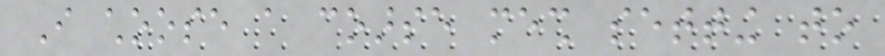I choose a coarse mesh setting to
